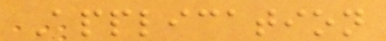Application
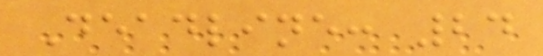Deadline: 24
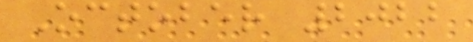October 2022
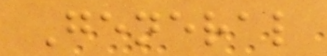General
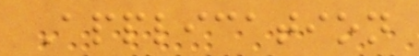Application
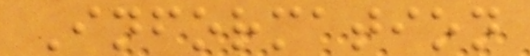Information
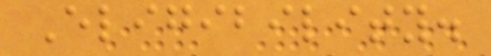Eligibility.
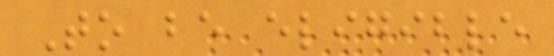To be eligible
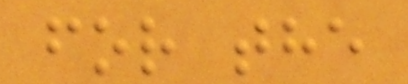for the
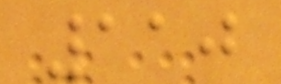110
